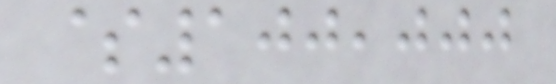$100,000
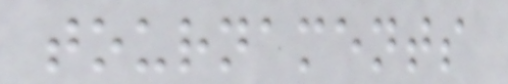tournaments
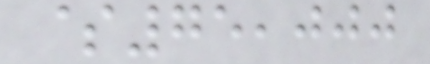$75,000
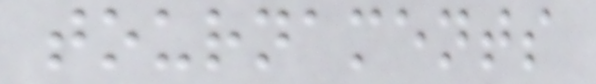tournaments
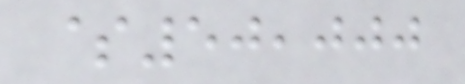$50,000
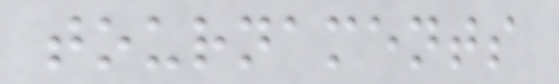tournaments
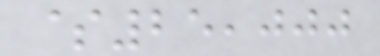$25,000
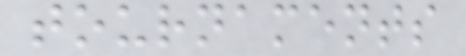tournaments
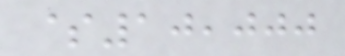$10,000
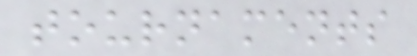tournaments
